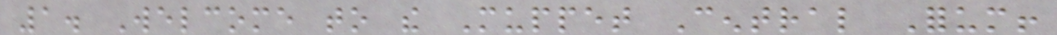1. Welcome to the Muppet Central Forum!
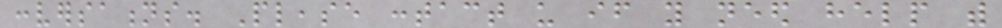conversations. Please contact us if you need help with
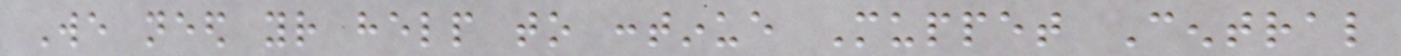We need your help to continue Muppet Central
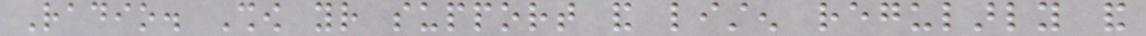Radio. Show your support and listen regularly and
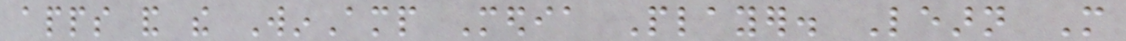apps and the WinAmp Media Player. Learn More
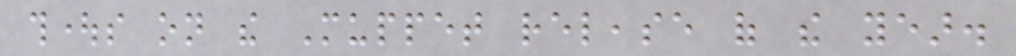thoughts on the Muppet release of the year.
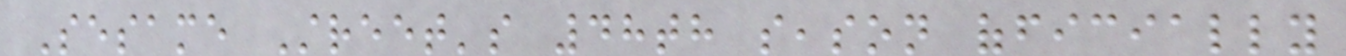Sesame Street's 48th season officially
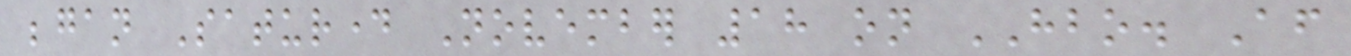began Saturday November 18 on HBO. After
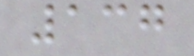137
